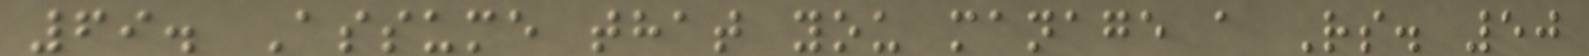69. Assume that you manage a Rs. 50
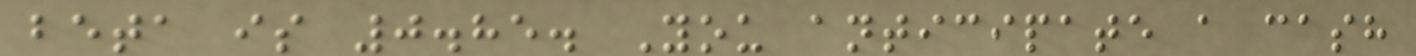beta is 0.85. You anticipate a cash
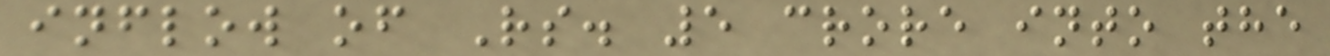inflow of Rs. 5 crore into the
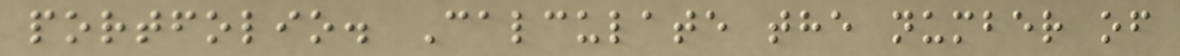portfolio. Calculate the number of
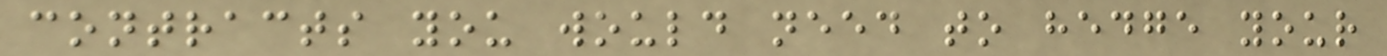contracts you would need to hedge your
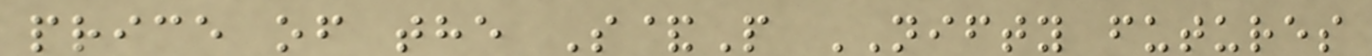price of the S&P NIFTY futures
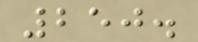250.
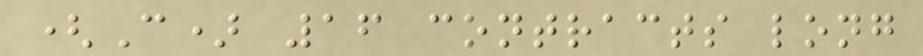(C) 16 contracts long
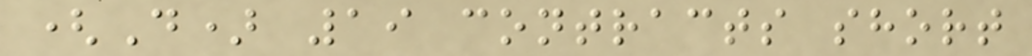(D) 19 contracts short
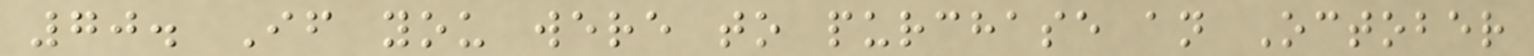70. If you were to purchase an October
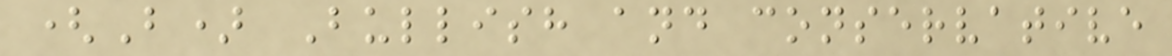(B) Bullish and conservative
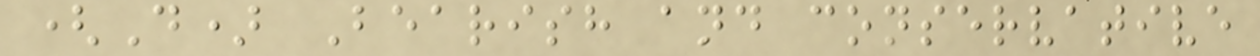(D) Bearish and conservative
